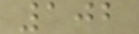102
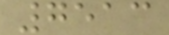7513
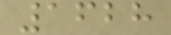1628
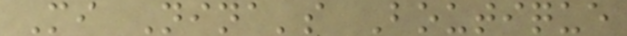Mi Nina's Boutique
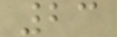23
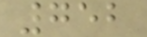752
